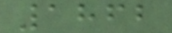1862
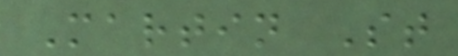Martin St
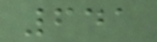641
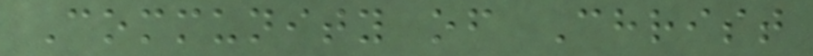Community of Christ
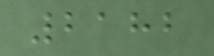2182
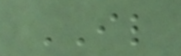IL
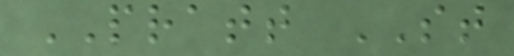PRATT ST
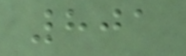801
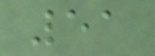51
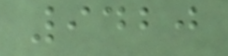9420
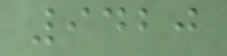9420
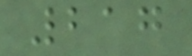217
